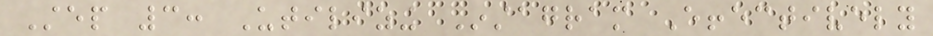Step 3: Utilizing Instagram Effectively
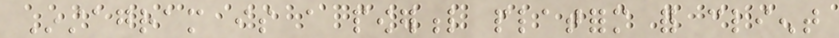Instagram is a powerful platform for client
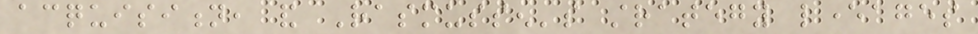acquisition, and Rasmussen's strategy leverages
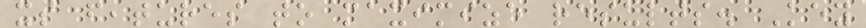its features to maximize results. Key
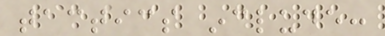tactics include:
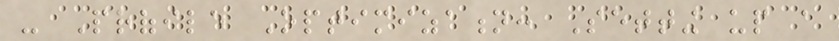- Profile Optimization: Setting up a
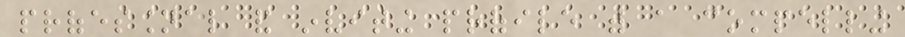professional and inviting profile with a compelling
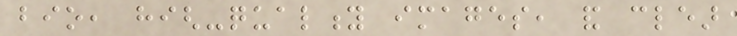bio, high-quality images, and clear
